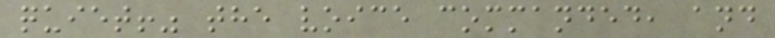quiet!" the voice commanded, and
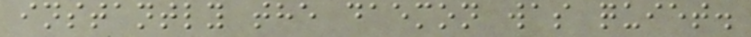instantly the daemon was quiet.
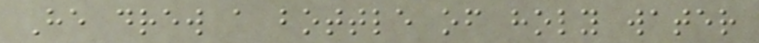He drew a bottle of holy water
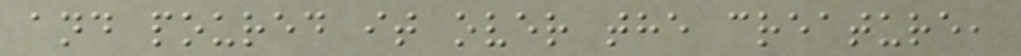and poured it over the creature,
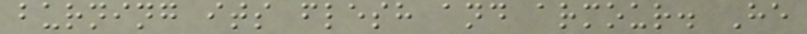burning its flesh and armour. He
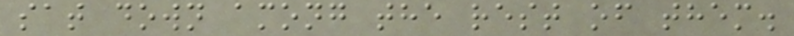sat down among the rest of them.
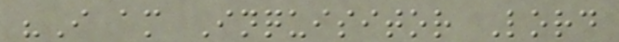"I am Inquisitor Lord
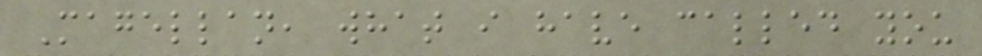Magellan, what i have called you
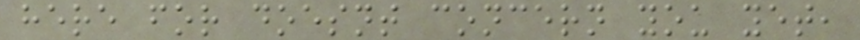here for doesnt concern you yet,
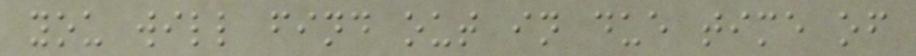you will find out in due time of
